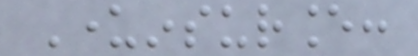Underinsurance:
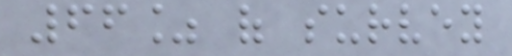66% of survey
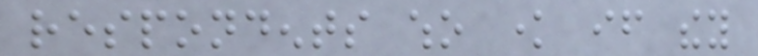respondents who know if they
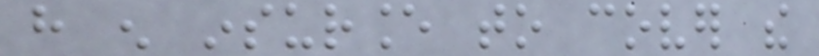have enough insurance to cover the
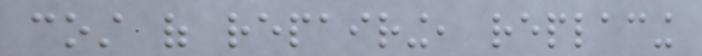cost of repairing, replacing
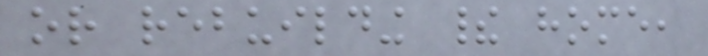or rebuilding their home,
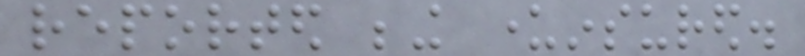reported being underinsured.
